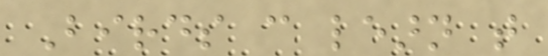Birds can learn that
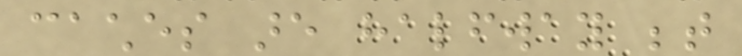caches are halfway between
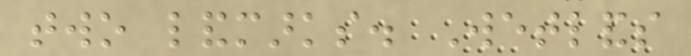two landmarks. Wetlands
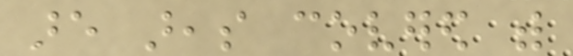are areas covered with
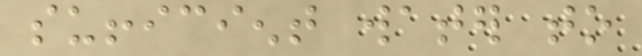sufficient water to
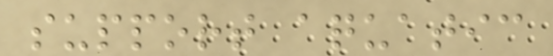support aquatic
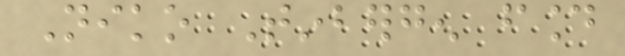Niko Tinbergen found
